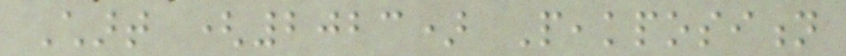Chart (2023) Peakposition
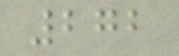272
